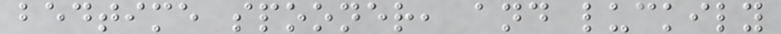bedtime spooner, and luckily
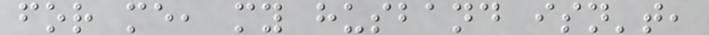for me, my husband isn't,
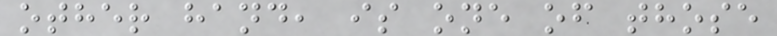other hand, is one of those
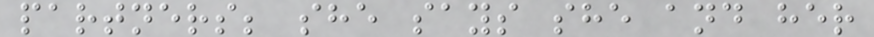partners; she says she and her
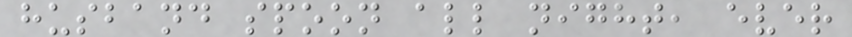husband spoon all night, ever
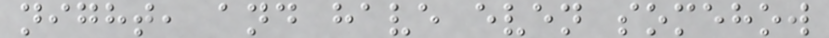night, and have even somehow
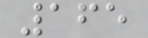165
